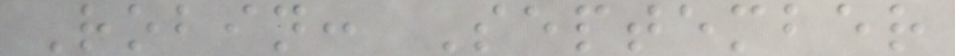Robin: September
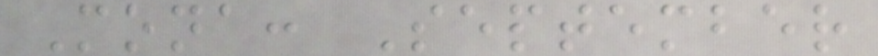Mona: September
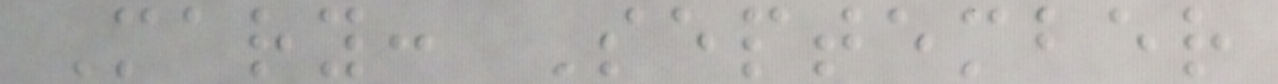Mary: September
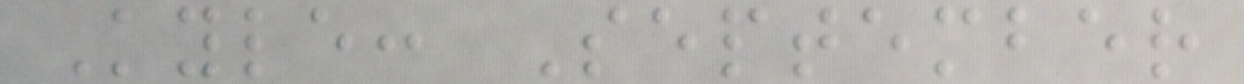Kyle: September
